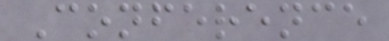Conference
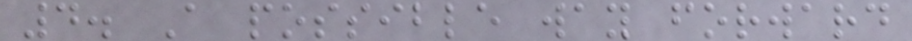4. A possible way forward
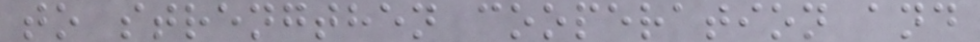to strengthen cooperation and
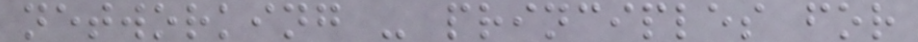networking - principles for
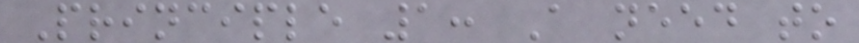Principle 1: A need to
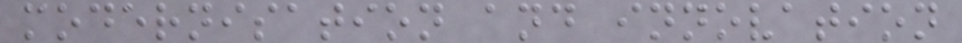modernisation and innovation
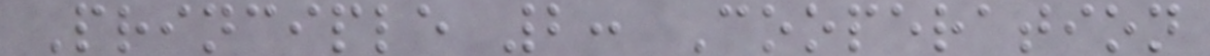Principle 2: Cooperation
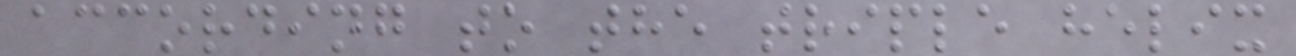according to the triple helix
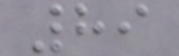89
